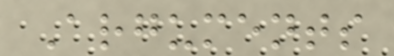Arguments
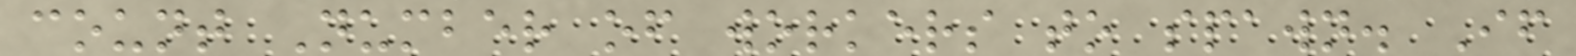count Number of workers to spawn. If
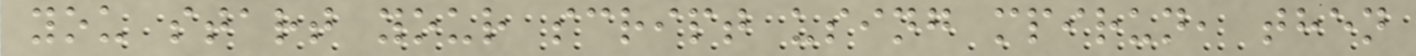you start your script using mpirun, then
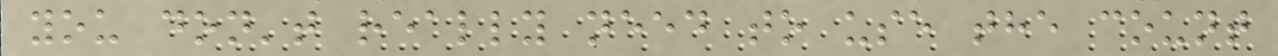you don't really need to use the count
